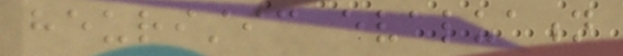heuristic evaluation
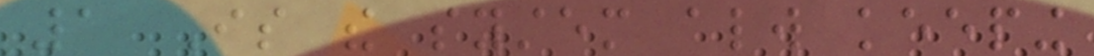1 Is the system always keeping
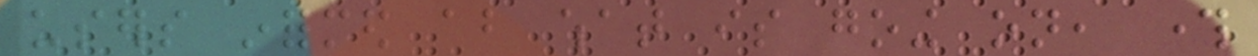users informed about what is going on, through
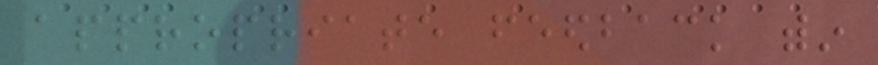appropriate feedback within
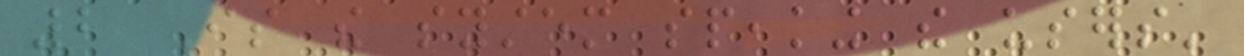2 Is the system speaking the users'
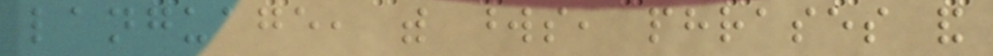language, with words, phrases and
